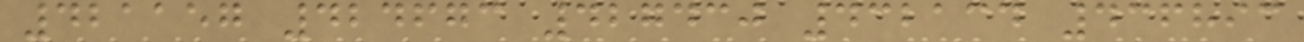421157 424673 427430 432134 436893
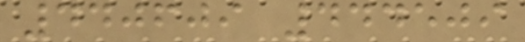440609 444509
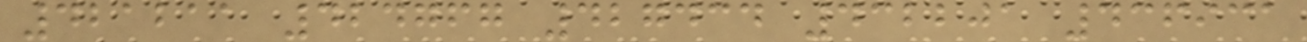421211 424767 427434 432201 436931
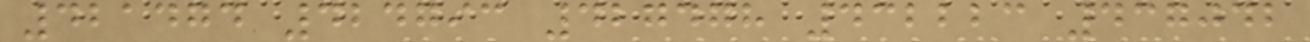421474 424793 427478 432223 437042
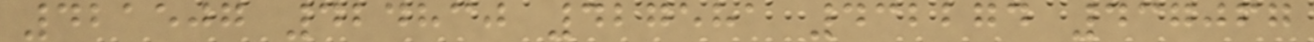421507 424830 427581 432274 437067
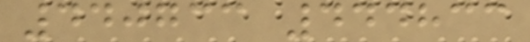440733 444833
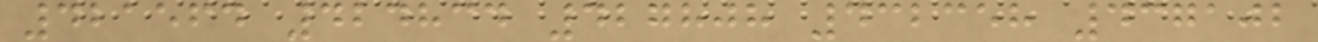421564 424834 427808 432358 437102
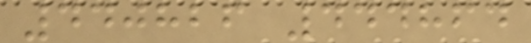440826 444864
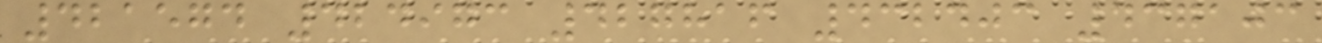421574 424973 427816 432403 437103
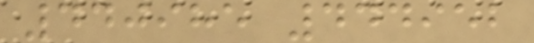440985 444952
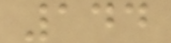144
